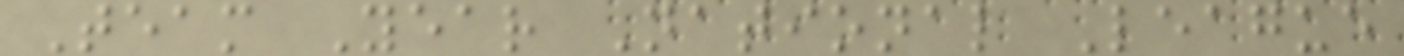Team Year National League
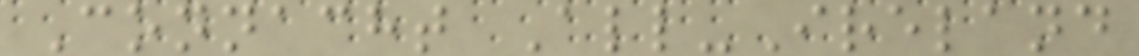Connacht All-Ireland
